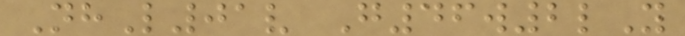NhL01v G46w2lY
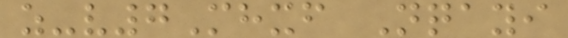z-v7Mhxf Nqayi
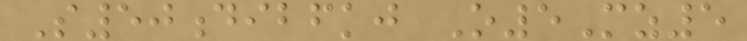S50dibfkj O5Mz5
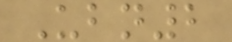Ubn2
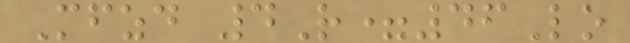Mfzd 4R=46Lo
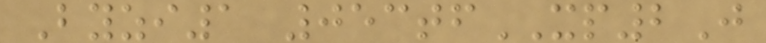Byzi1 053tfXP2J
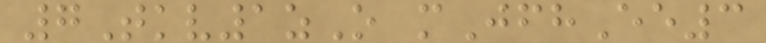7Tkv1zO mJfhEe3
